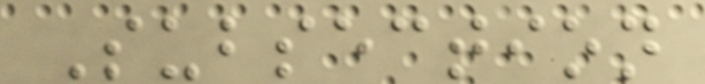Subsection
